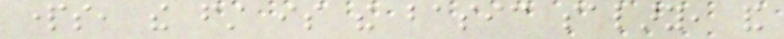parts, the first is the basic salary, and
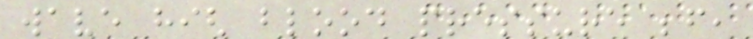wave high blood pressure before,
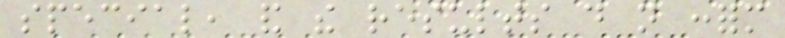special, and the results do not conform
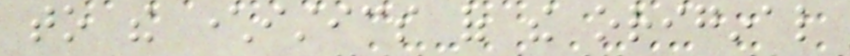to the characteristics of the original
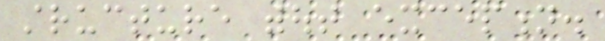structure without exception.
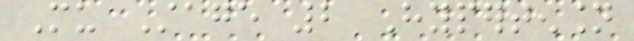Mu Stage 2 Hypertension
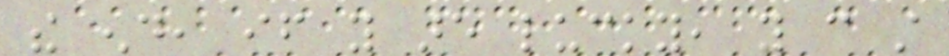the end, if you are lucky, you can still
